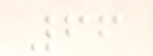66
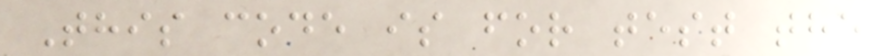This code is for test the
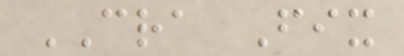CRA Fix
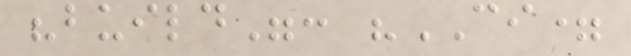"build": "CI=
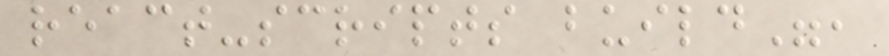react-scripts build",
